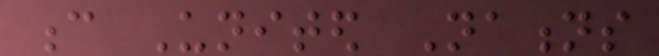c United Nations
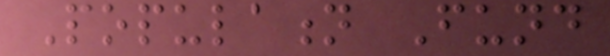Population Fund
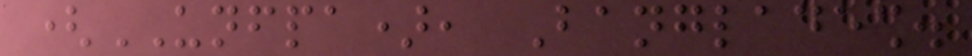(UNFPA), Bangladesh.
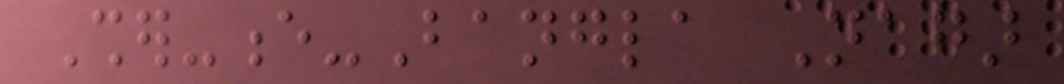Sher-e-Bangla Nagar
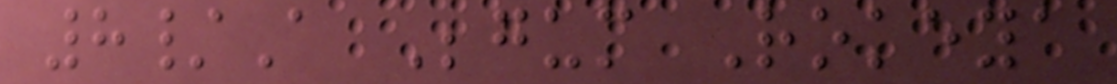8/A Begum Rokeya
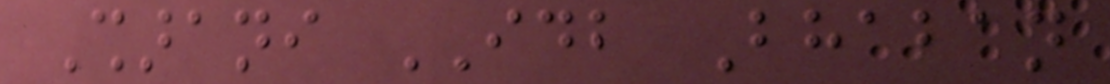Sharani IDB Bhaban
